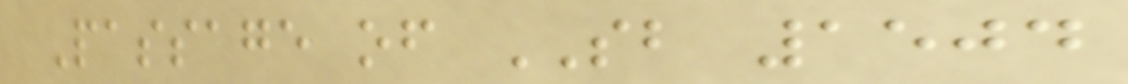Passage of SB 1504
